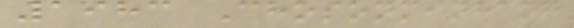1983 Chosonminhang
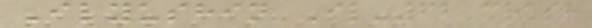Ilyushin Il-62 crash
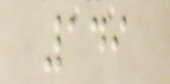149
